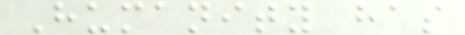Humanity has
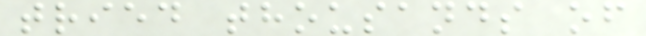tried thousands of
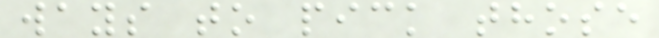ways to pick those
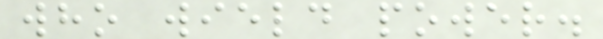who wield power.
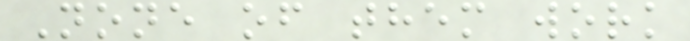None of them work
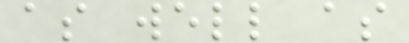as well as
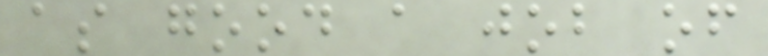as good a job of
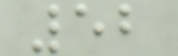52
